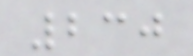230
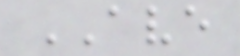AVE
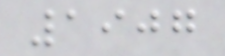1907
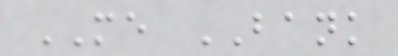ME BANK
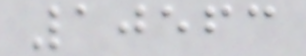10563
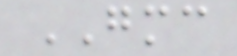GMC
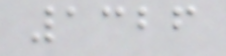1326
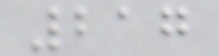217
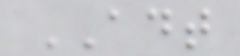ADT
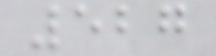527
